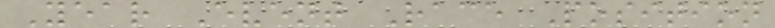Year Event Race Position
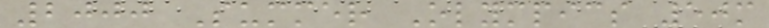2000 Summer Olympics 50m
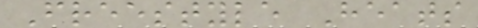Freestyle Heats
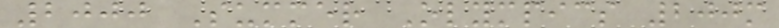2000 Summer Olympics 200m
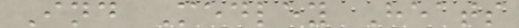Ind Medley Heats
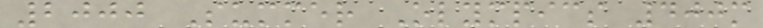2000 Summer Olympics 400m
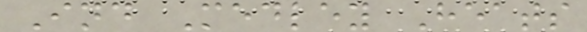Ind Medley Heats
